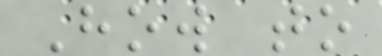How to
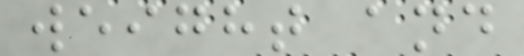weight and
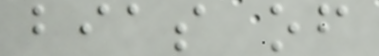bias of
